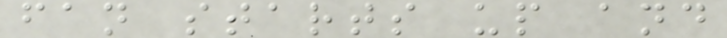fan starts up and
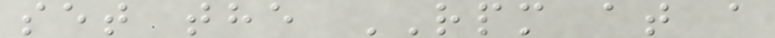set the RPM at a
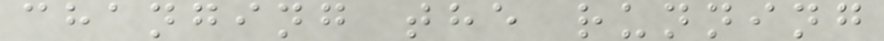changing the running
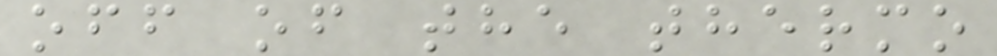off of the thermo
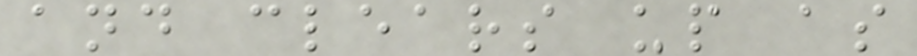and clears up as
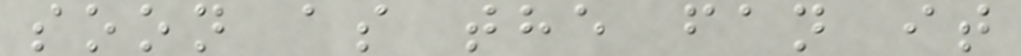soon as the fan it
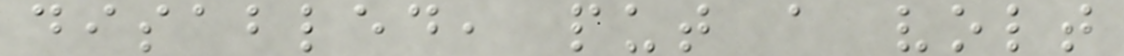disabled, put a volt
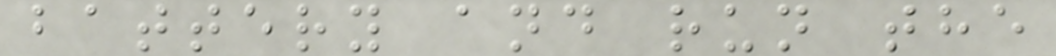battery and run the
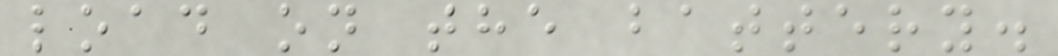load on the battery.
